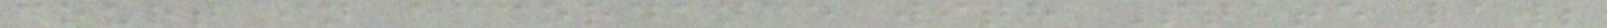court in accordance with State law;
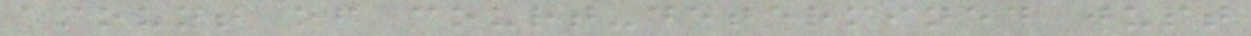amount of court-determined just
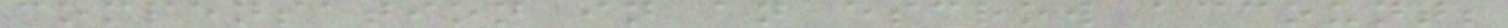compensation in an escrow account;
